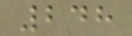248
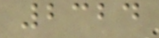2324
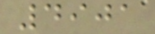4901
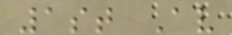1st Av
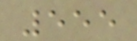555
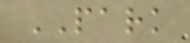PARK
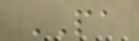PA
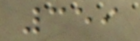359
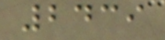2439
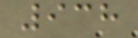938
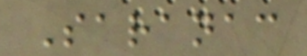Saranac
